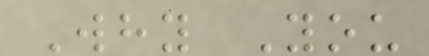Why You
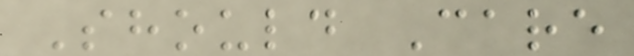Should Care
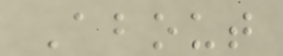About
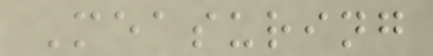Measuring
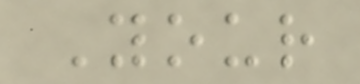Your
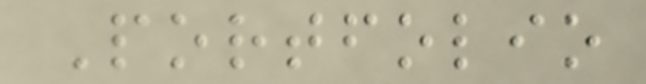Portfolio
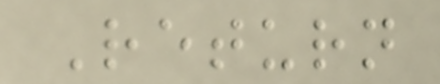Return
